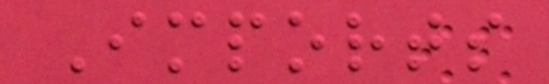Imports
